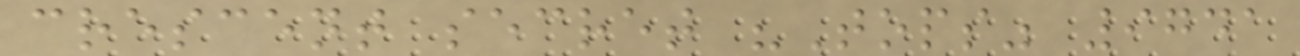crescent secret "Tops" 9741
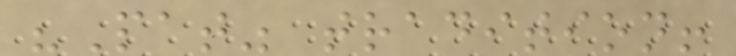"Pat" tradition!
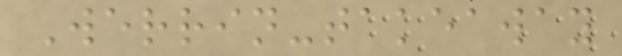Werrin-takeaway
